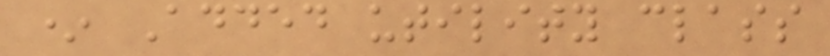* Added utility class
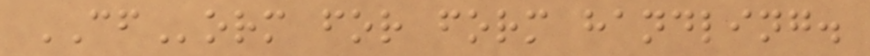CForm for form handling.
